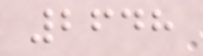2648
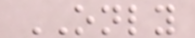ONLY
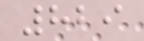829
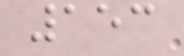153
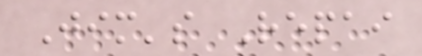Jim's Repai
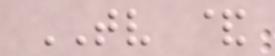TV &
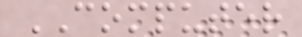COMPUTER
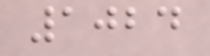1024
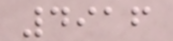4916
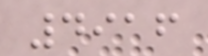4916
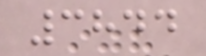3844
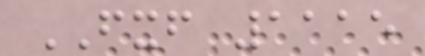FXF 1115
